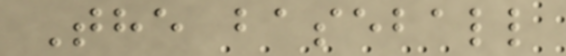The baseball
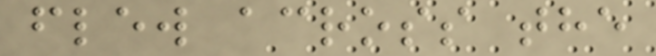flew across the
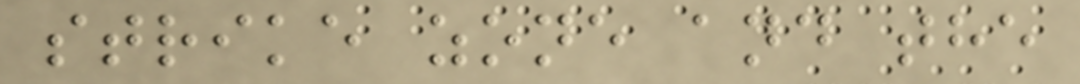strike zone and the
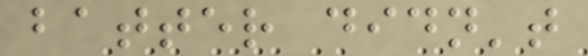batter didn't
